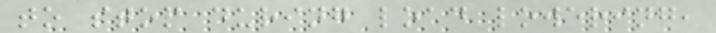to stop during load lowering,
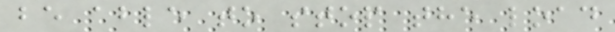be able to stop the load
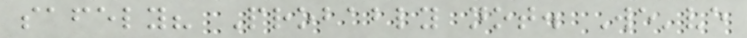safely? Probably not. We've
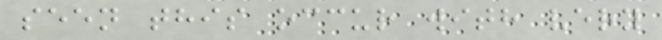seen this occur with very
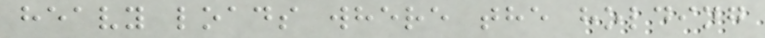heavy loads where the holding
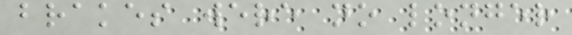brakes were no longer
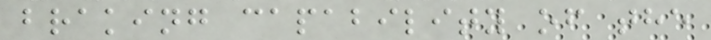braking capability of the
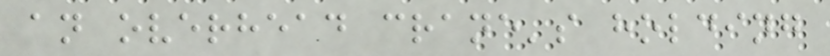an overhead crane's holding
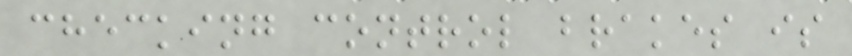checking control brakes is
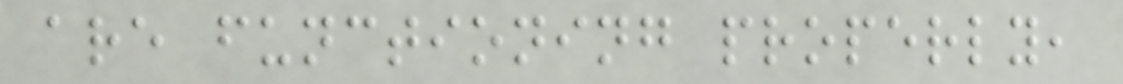are functioning properly,
